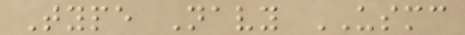Type Navy USMC
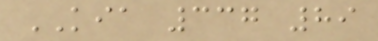KIA 337 89
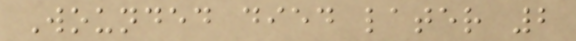Wounded died later 2
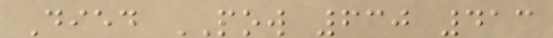Died POW 630 413
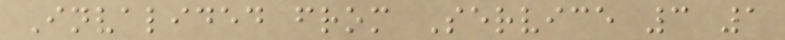Invalided from Service 3 1
